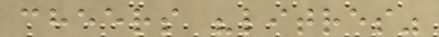cheers "litres"
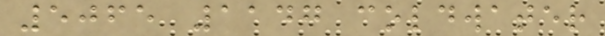5065 1147 coldwater
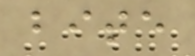bite
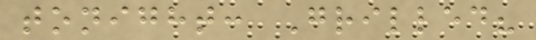tonight: Grilled?
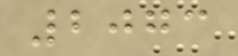2073
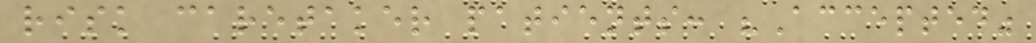risk caretaker patients: "Accepted"
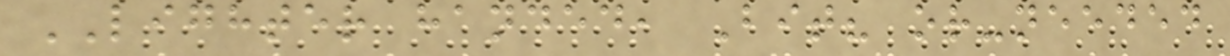LIGHTER handed, Bit? or-needed
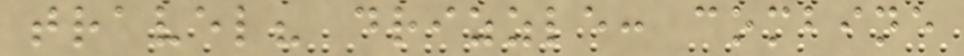travel? drizzle: combine
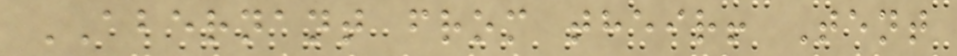ABERNANT from their! Tent
